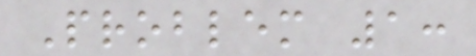Problem 1:
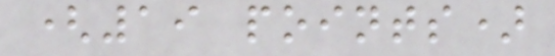(19 points)
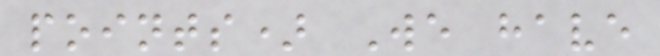points) We have
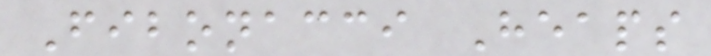Fibonacci Heaps
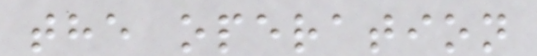the operation
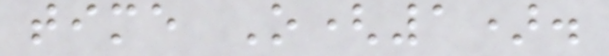time O(1).
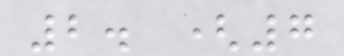2. (7
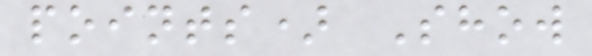points) Show
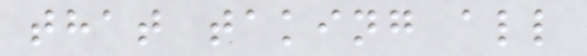that taking all
